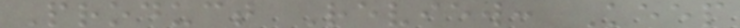Product Review: Keep
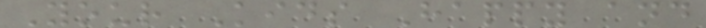Your Kids Happy and
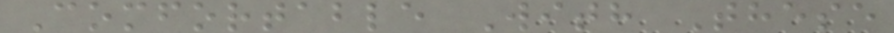Comfortable With These
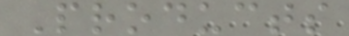Products
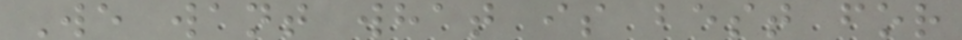We want what is best for
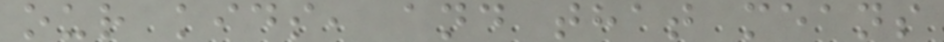our kids, and that means
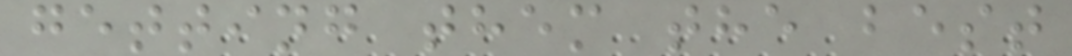getting them the best
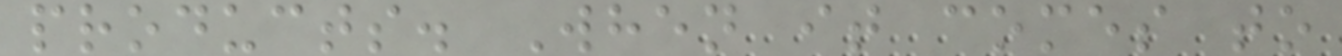products. When it comes to
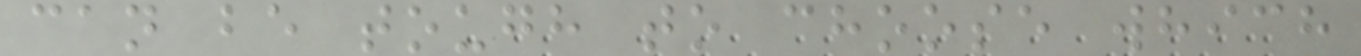can be tough to choose which
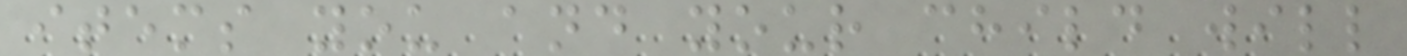items you and your child will
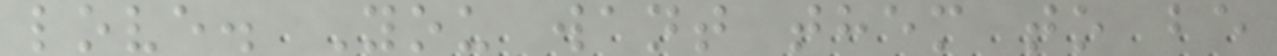love. You want them to be
